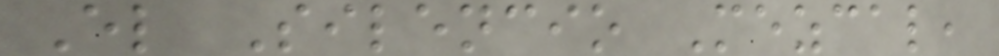El Silencio Mezcal,
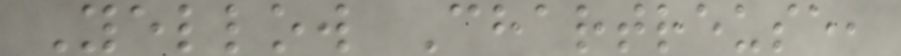Yellow Chartreuse,
